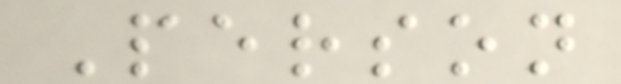Person
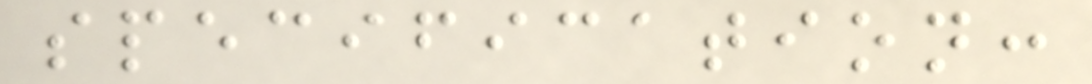specification:
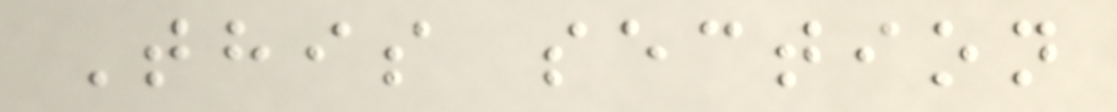This section
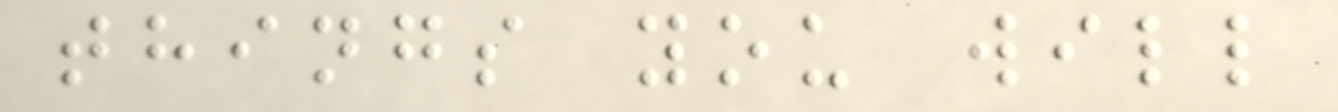things you will
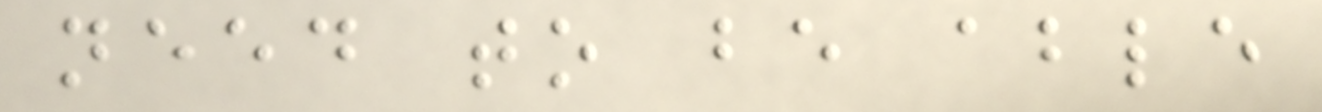need to be able
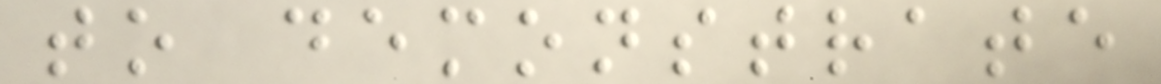to demonstrate
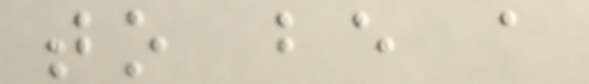to be a
